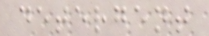detergent
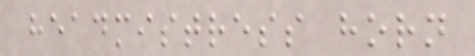headmistress horn
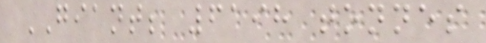GIANT; 6198 tonnes
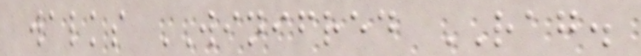walks WINIFRED RAG.
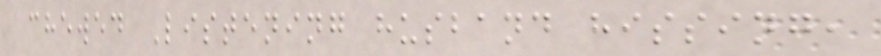chewed Listening husband hissing,
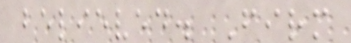believed. Firm
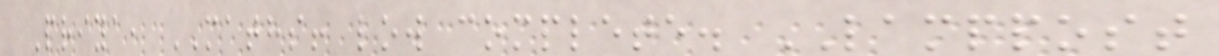Priya, MATHS! low complete. LAMPPOST
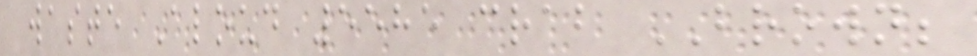waste Aloud 5585 crab BROWN;
